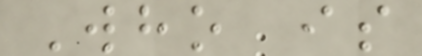Who is
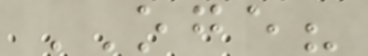OGE?
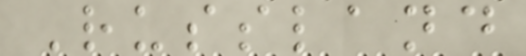Russland
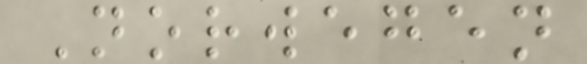Norwegen
